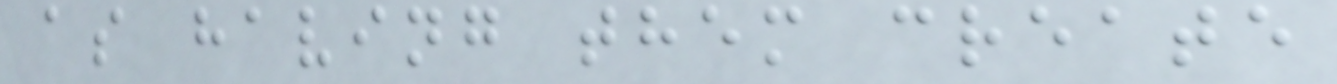as having them create
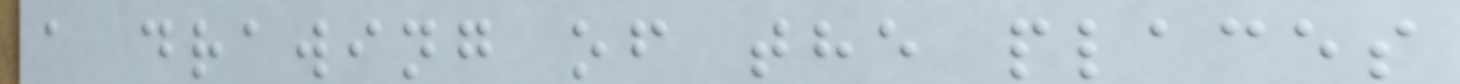a drawing of the places
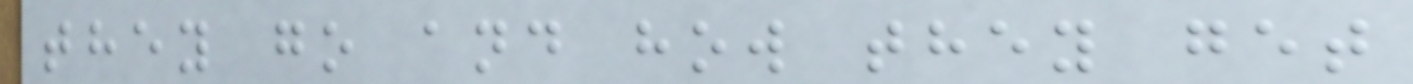they go and how they get
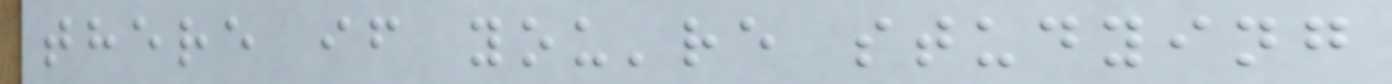there if you're studying
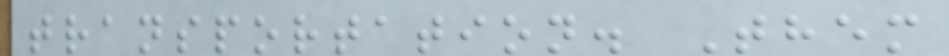transportation. Them
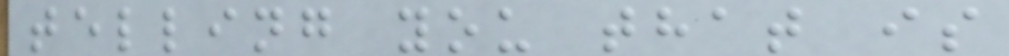telling you that is
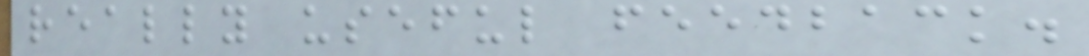really useful feedback.
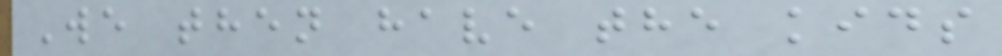We then have the kids
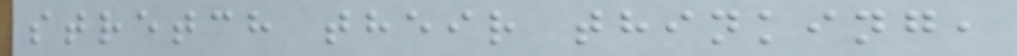stretch their thinking,
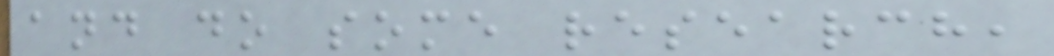and do some research,
